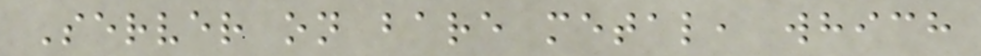Server on bare metal, which
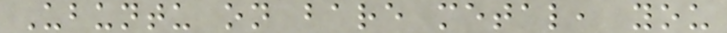Ubuntu on bare metal, you
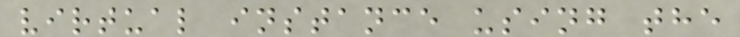virtual instance using the
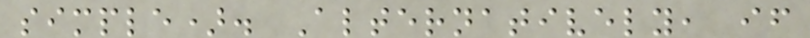simple). Alternatively, if
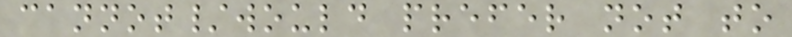cannot/would prefer not to
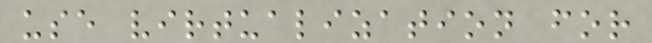use virtualization for
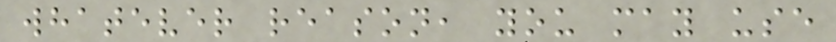whatever reason, you may use
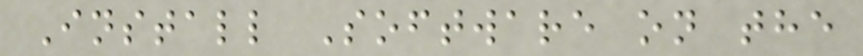Install Software on the
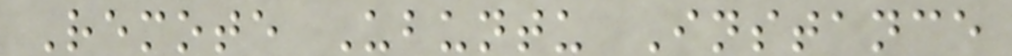Remote Ubuntu Instance
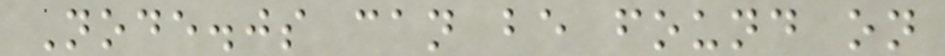Node.js can be found on
